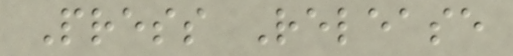Press Release
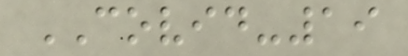COVID-19
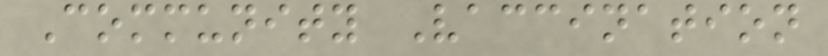Community Vaccination
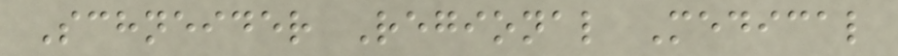Schneider Regional Medical
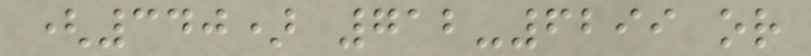(340) 712-6299 or
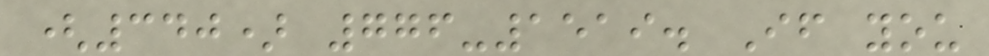(340) 776-1519. If you
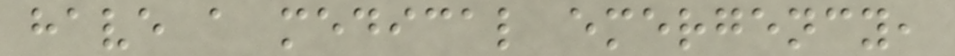have a medical emergency,
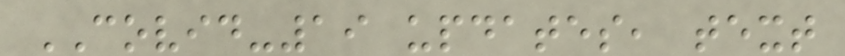COVID-19 updates, text
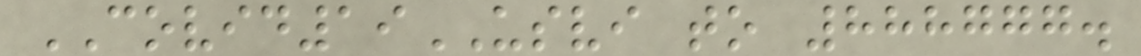COVID19USVI to 888777.
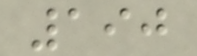190
